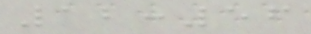12:56
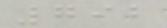792
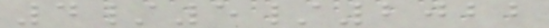4/5/2022
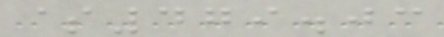$479.03
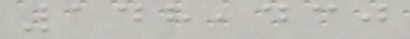148,430
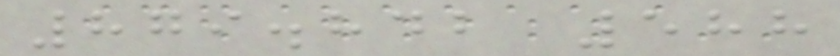879.842 588
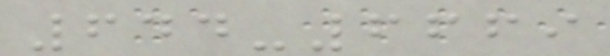644-6669
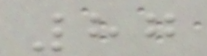87
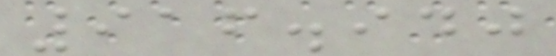916.940
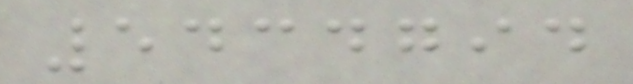5434794
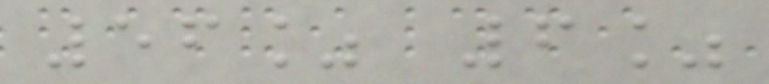56% 6%
